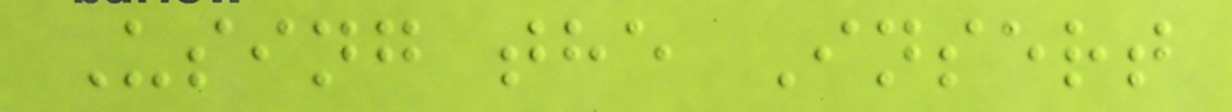Using the Insert
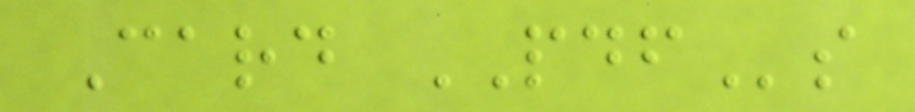Card PDFs
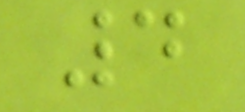4
